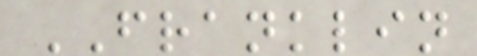FRANKLIN
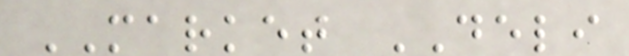MARKET DELI
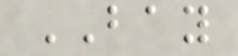BAY
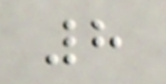8
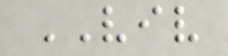VIV
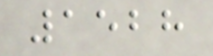1528
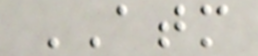ATM
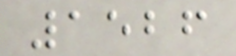1526
